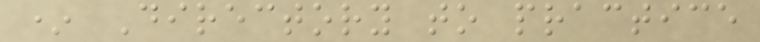* Directory to practice
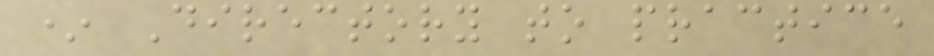* Directory to practice
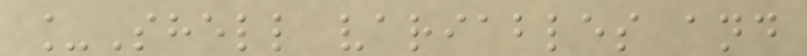_Shell variables and
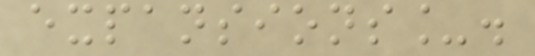expansions_.
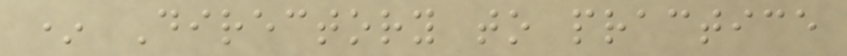* Directory to practice
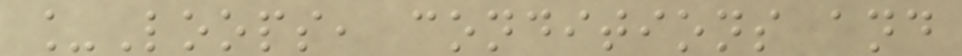_Loops, conditions and
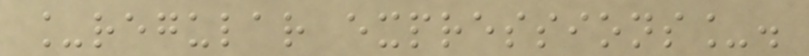_regular expressions_.
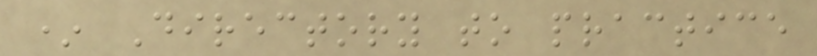* Directory to practice
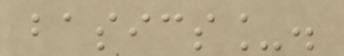basics_.
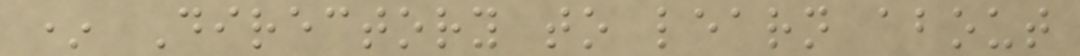* Directory to learn about
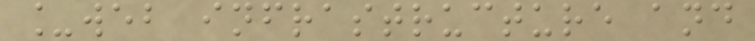_web infrastructure and
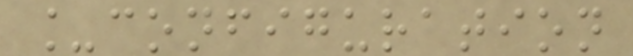_configuration
